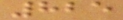825
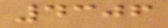4306
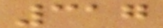317
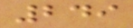249
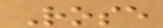Rose
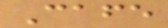Cafe
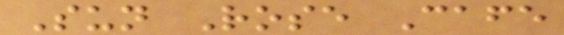Sun Rose Cafe
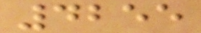4255
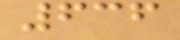636
